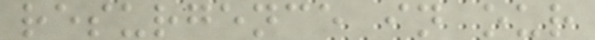resurgence in our
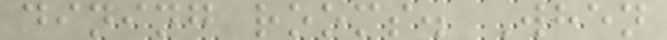dining rooms. When
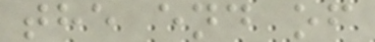the end of
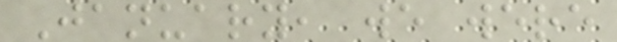January, we were
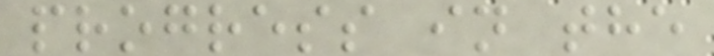progress in the
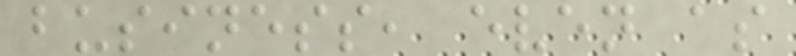business, even as
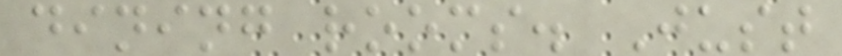dining rooms. Just
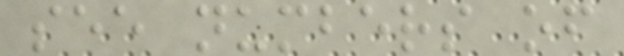see numbers of
